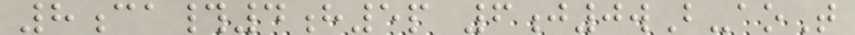8ca#4h5p 6j0wB-aoT
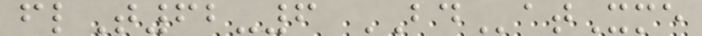flT62-6 BDatXme
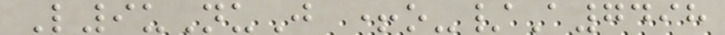L9uNuJ +o-/A7498
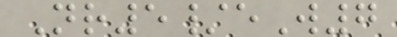Nr5/eW7
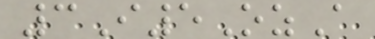3I5OzA
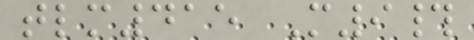tlm415 M9#
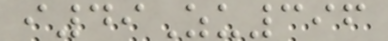i49Zu396
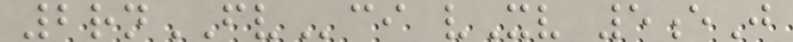2rnFVci vXv 5eJ
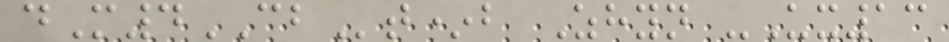dM4CBt*b Zhyn -Ux13
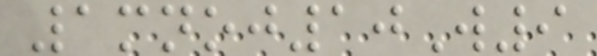1mnoj10W9
